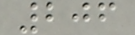206
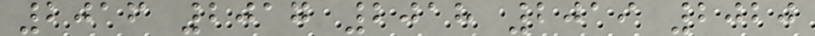2016 2017 2018 2019 2020
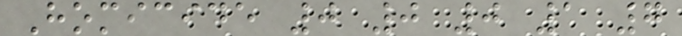Homicide 0 0 0 1 7
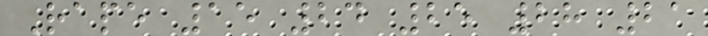Rape 15 24 25 28 21
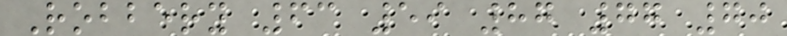Robbery 63 59 87 77 70
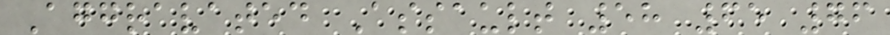Aggravated Assault 58 65 76
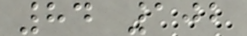84 102
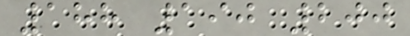188 190 200
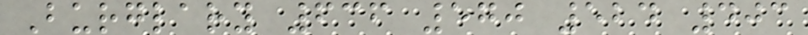Burglary 636 570 524 403
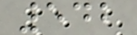542
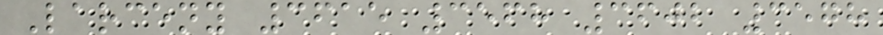Larceny 3615 3568 3602 3578
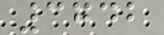3742
